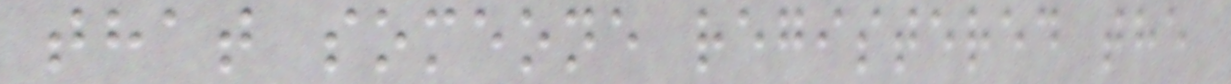that someone registered the
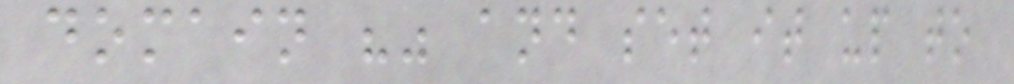domain "" and set it up to
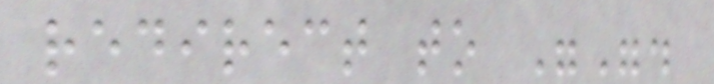redirect to "".
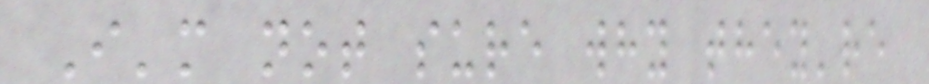I'm not sure why they're
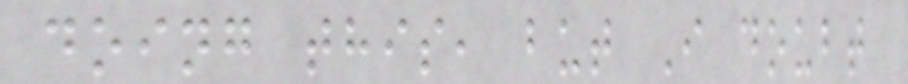doing this, but I doubt
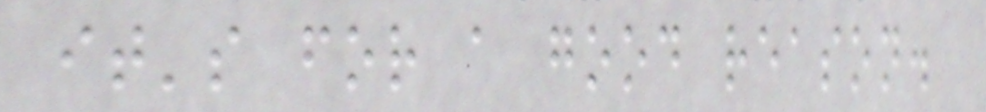it's for a good reason.
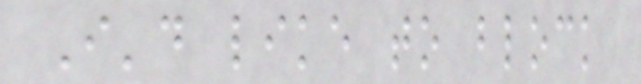I'd like to block
